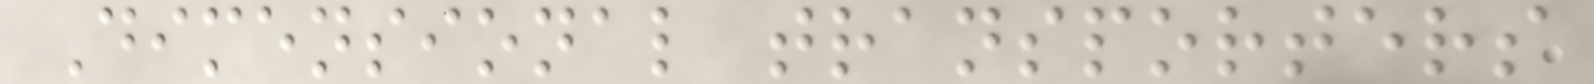Dimensional transporters
